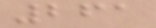261
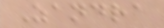Zandra
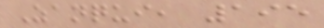Zanqui, 195
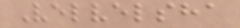Velvelsha
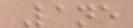Lane
